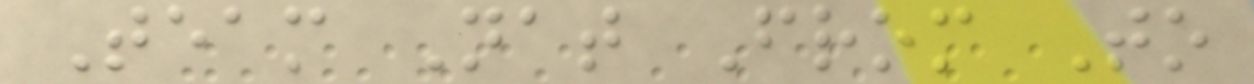Team Nat From To
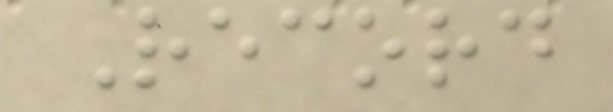Record
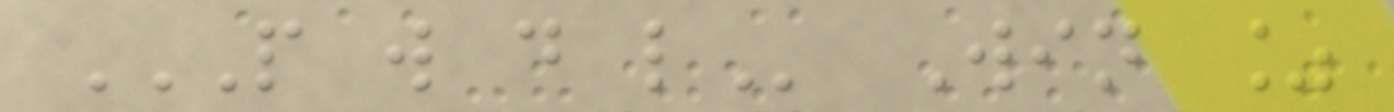P W D L Win %
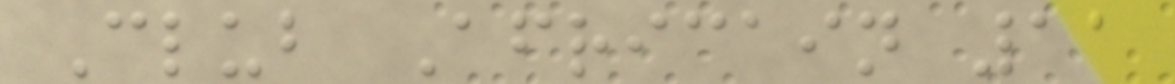Club Africain 11
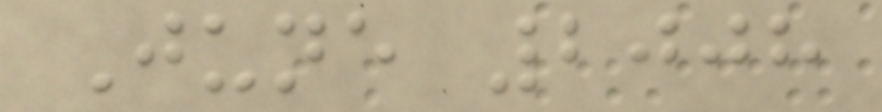June 2008
